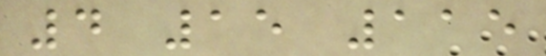4 15 115
